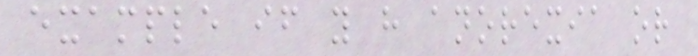example if you have anorexia or
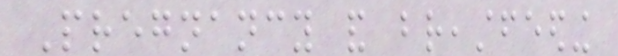Pregnancy and breastfeeding
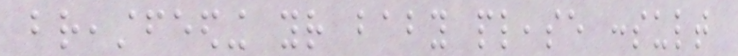breastfeeding your baby please consult
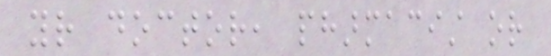your doctor, pharmacist or
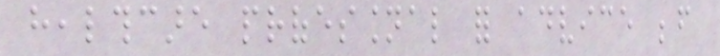healthcare professional for advice before
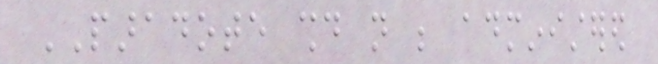PARADOTE should not be administered
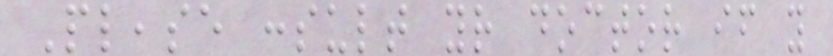Please consult your doctor if you
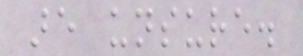are unsure.
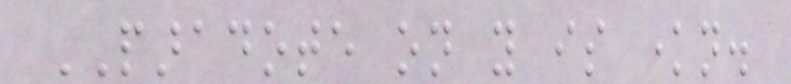PARADOTE on you is known.
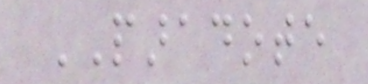PARADOTE
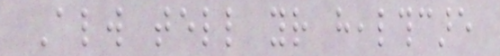Always tell your healthcare
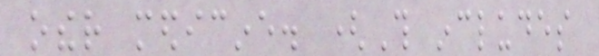other medicine. (This includes
